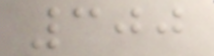300
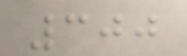300
